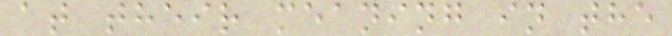at their meaning in the
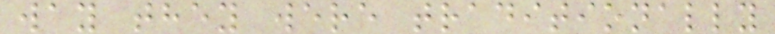way they were traditionally
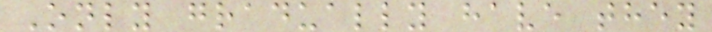Only gradually have they
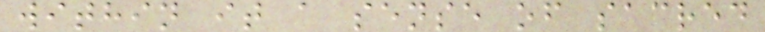within it a sense of sacred
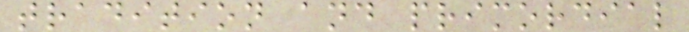tradition and primordial
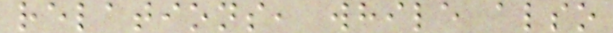relations, while also
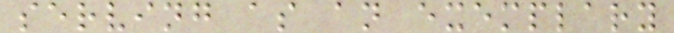serving as an exemplary
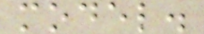model.
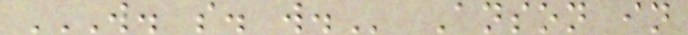W. S. W. Anson in
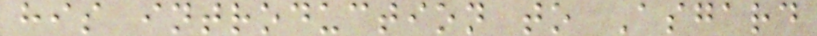his introduction to Asgard
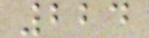224
